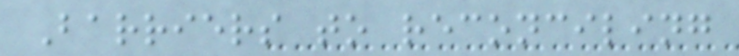Barriers to reconciling
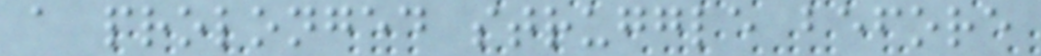a prolonged struggle before
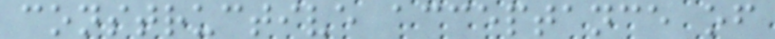constructive acceptance of
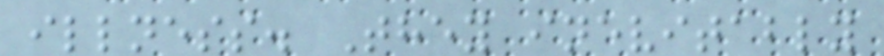illness. They inevitably
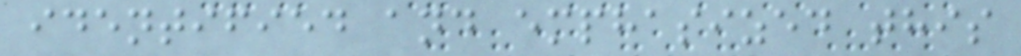identified and emphasized this
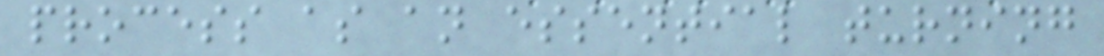process as an essential turning
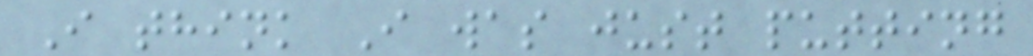I think I was just putting
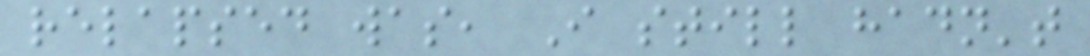relapsed was, I still hadn't
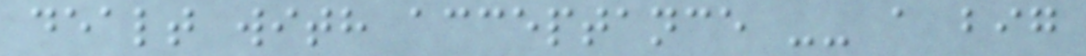dealt with acceptance -- a big
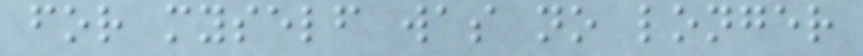for myself was no longer
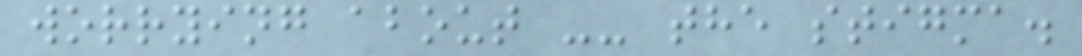worrying about -- the stigma.
